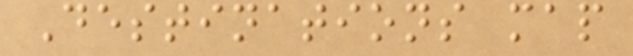Destinations map
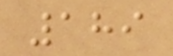189
